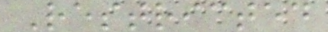Restricted
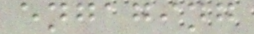engaging
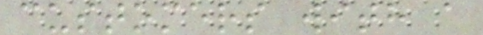customers with a
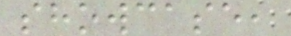showcase,
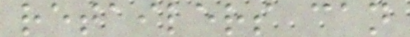retailers can
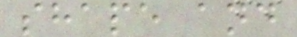shape and
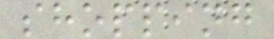shopping
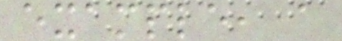example, a
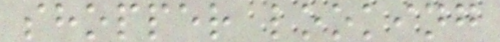shopper looking
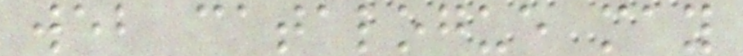web catalogue may
